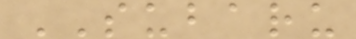SUBARU
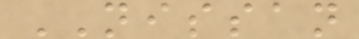NISSAN
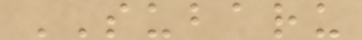SUBARU
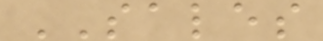SALES
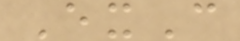ExC
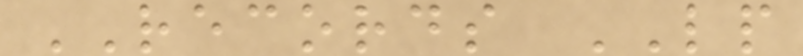RECORDS LP
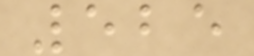525
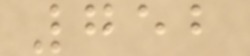752
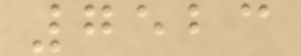7523
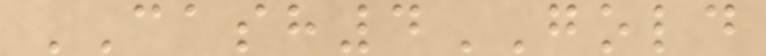CASH4GOLD
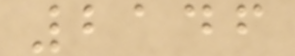2146
